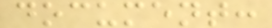document:
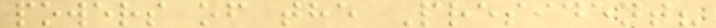powers of the President?
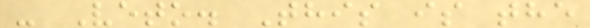- Veto. This is the
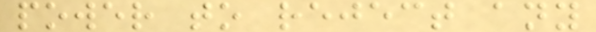power to reject any
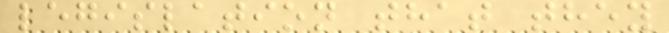legislation that they
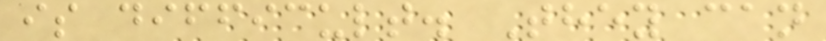is difficult. They can
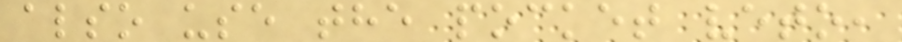also use the pocket veto,
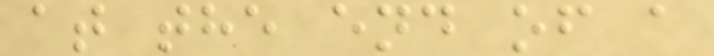at the end of a
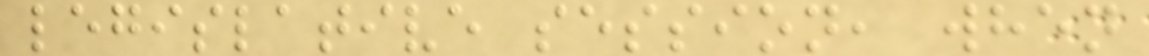legislative session, when
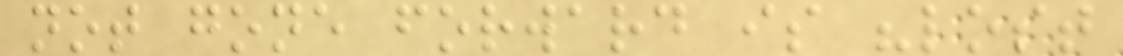not gone forward is "lost
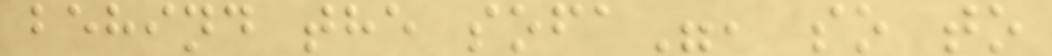behind the sofa", so to
